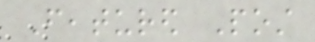Featured Post
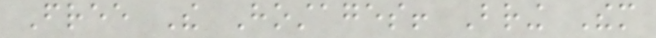Free The Hostages! Bring Them
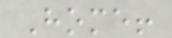Home!
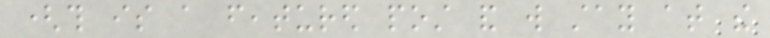(this is a featured post and will stay at the
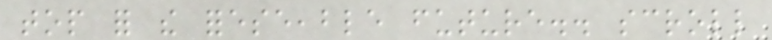top for the foreseeable future.. scroll
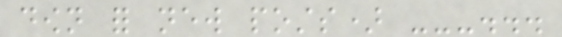down for new posts) ---...
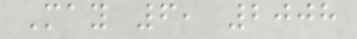May 6, 2008
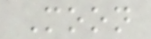Moon
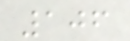106
